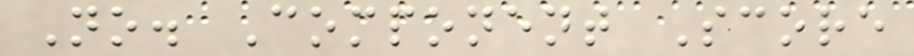No. Component Score
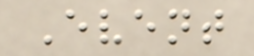Event
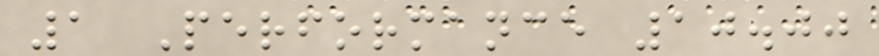1 Performance 10.00
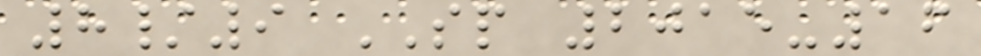8/9 SP 2015-16
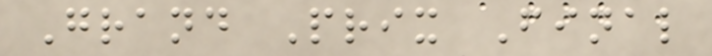Grand Prix Final
